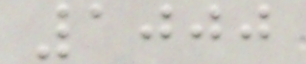1000
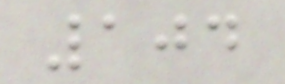104
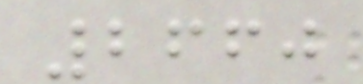2660
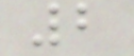2
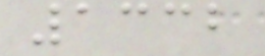1332
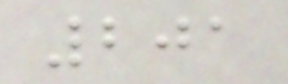201
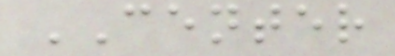CENTER
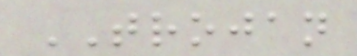TROJAN
